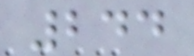244
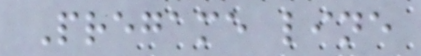Pregame line
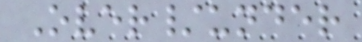Over/under
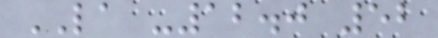LA -12.0 52
